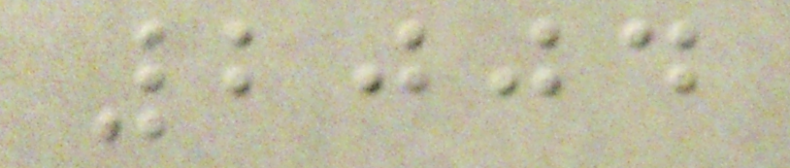2004
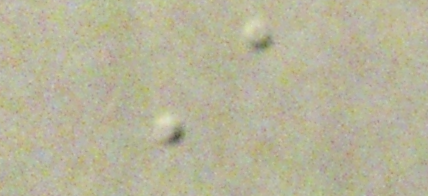A
